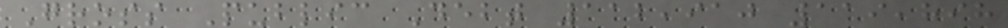Gross Public Debt 112,910 119,898
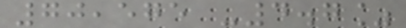70,575 -4.7%
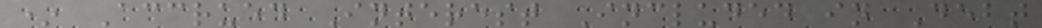* Accrued Interest Included in Debt
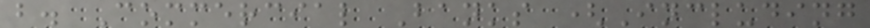b. Commercial Banks (Including
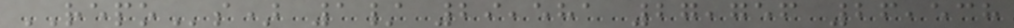REPOs) 1/ 29,581 27,756 26,538
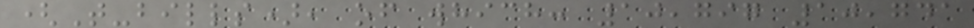(T-bills), of which: 10,797 10,741
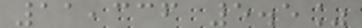11,336 5.5%
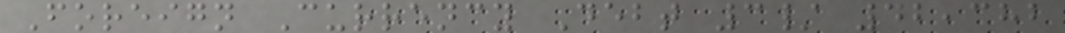Foreign Currency Debt 3/ 42,382
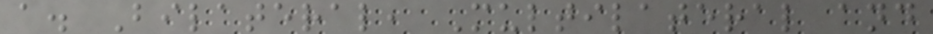a. Bilateral, Multilateral and
